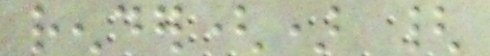render() {
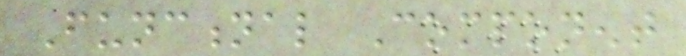Functional Component
